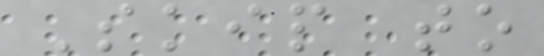Skip to
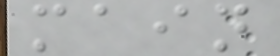main
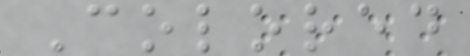Colored
